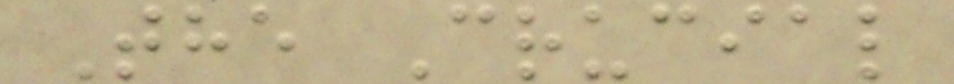The Crucial
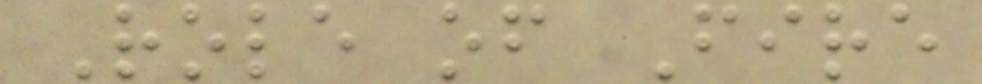Role of Fire
